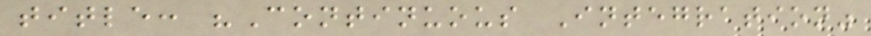title: "Continuous Integration"
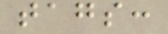tags:
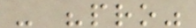- "pro"
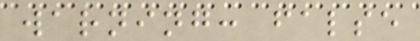warning: false
